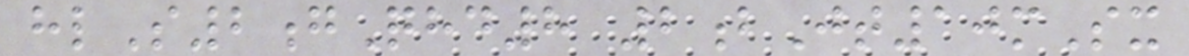hlS2gQhd8 2bJt10mSx
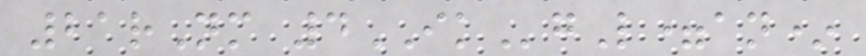21rNm 4IKgL=an*
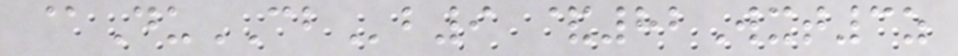@DuCBb9 &82Wxt3z
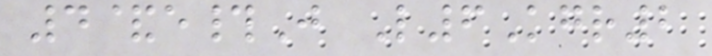4&e#J L6Kgr2
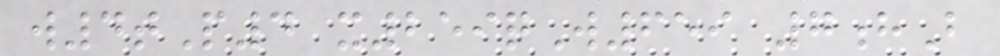w4tP4 x259qW659 7hB
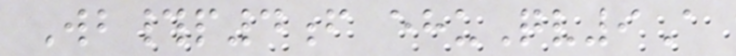Wb#p4f ehuQv9A
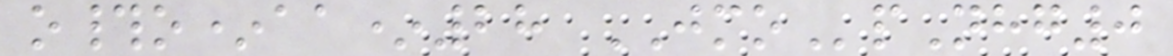o#o*aa*28 JMOpNhg0
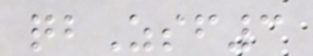qbZsf3
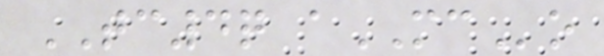TC4q aMCo
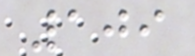109
